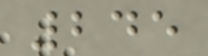245
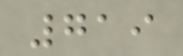719
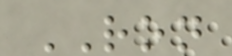RON
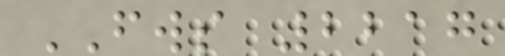FWS 2217
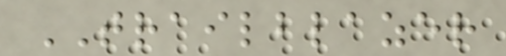TRAILBLAZER
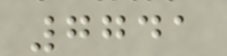7741
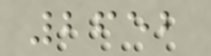2652
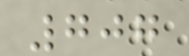707
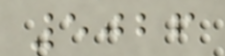5026
